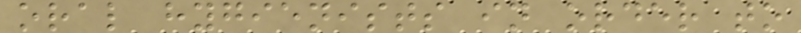oral hygienists in order to
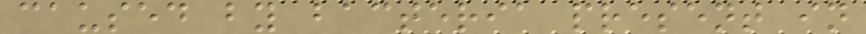caused by bacteria present in
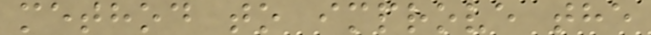method to improve the
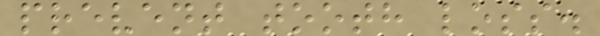prevent tooth loss.
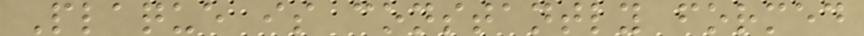Plaque is constantly formed
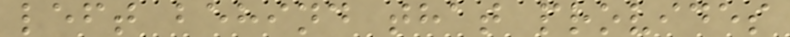left behind that provides
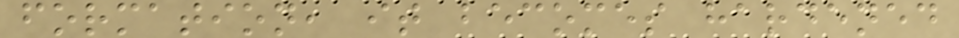formation, it becomes hardened
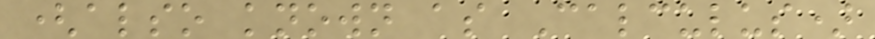(also known as Calculus)
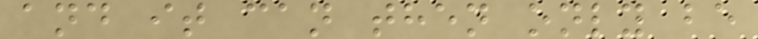and it can then only be
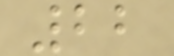22
